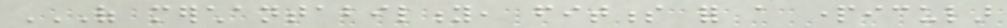OF MERCHANTABILITY, FITNESS FOR A PARTICULAR
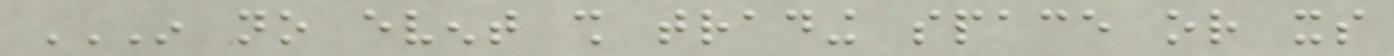IN NO EVENT SHALL TRADING SPACE OR ITS
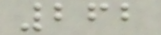262
